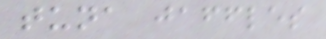tuna jaffles
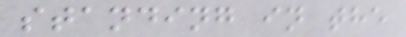standing in the
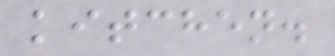kitchen.
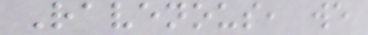Ravenous, we
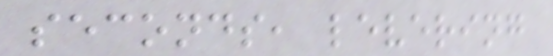seconds, levering
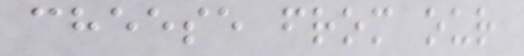cheese from our
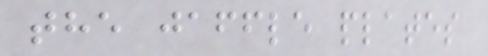the jaffle plates
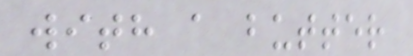with a butter
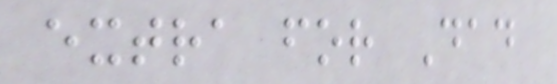extra for Dad
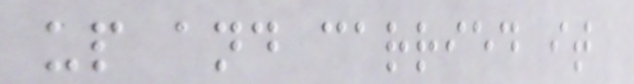up and carried it
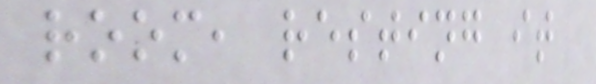room, resting it
